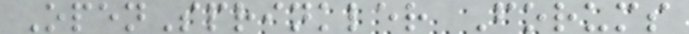OpenSprinkler Forums
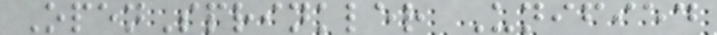OpenSprinkler Unified
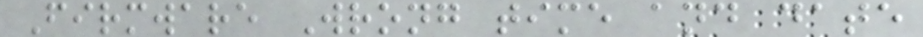Firmware Wrong time and date
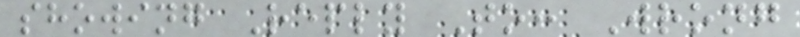showing Reply To: Wrong
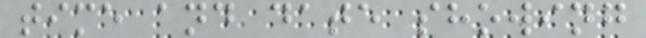time and date showing
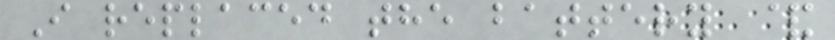I replaced the battery &
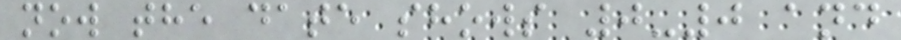now the date shows 0-0 and
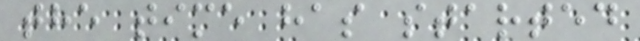the time has started
